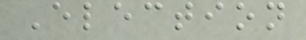Election
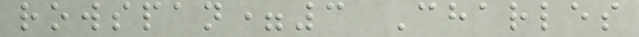rowspan=3 Charles
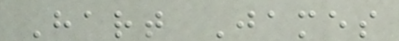Hart James
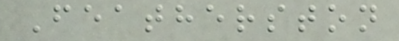Featherston
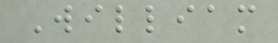William
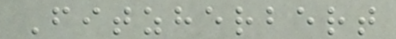Fitzherbert
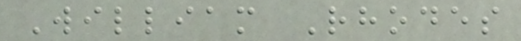William Rhodes
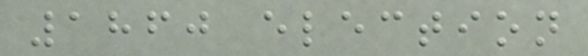1860 election
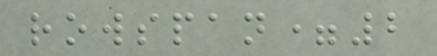rowspan=2
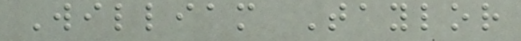William Taylor
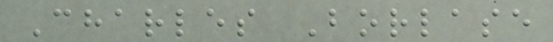Charles Borlase
